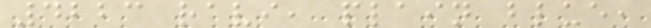4223 ravi, plain blue,
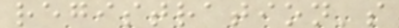registration's
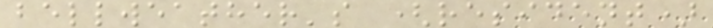bellweather's (resident)
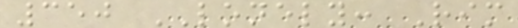350 LONELY: Rim
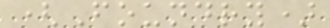(Foundry)
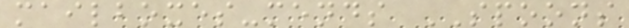mailboxes-mends SPOONS
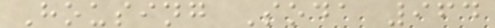Housing Soda 964
